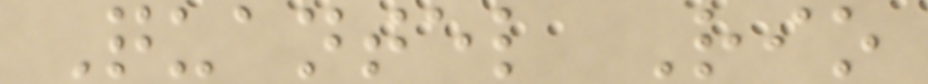Quantel Rio
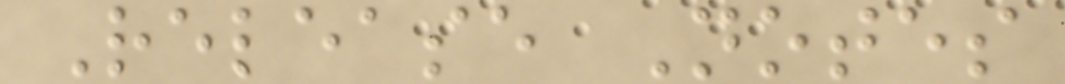Release Notes
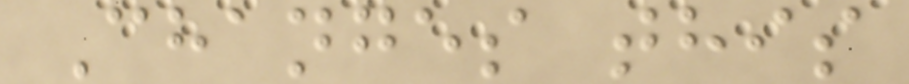Changes this
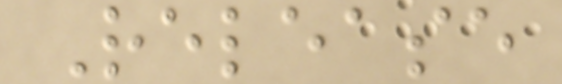Release
